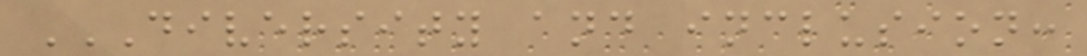DIVERSITY AND INCLUSION:
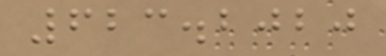623.2020
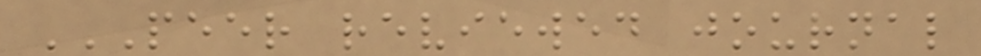PEER REVIEWED JOURNAL
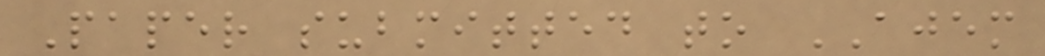Paper submitted to AJEM
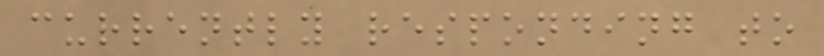currently responding to
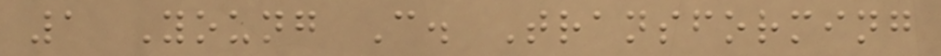1 Young C. Transforming
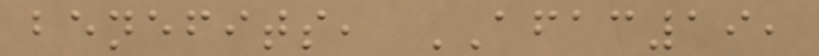benefits, AFAC19,
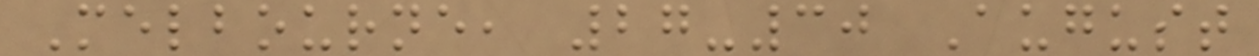Melbourne, 27-30 August
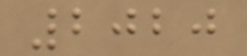2020
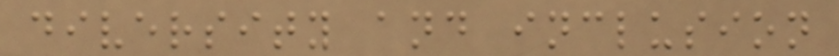diversity and inclusion
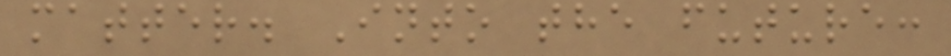matter. Into the future:
